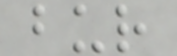bur
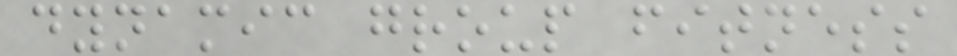dynamic group fitness
